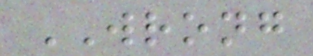WRONG
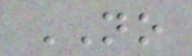NO
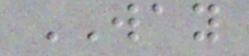WAY
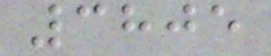3805
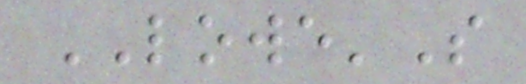LOWE'S
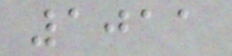1011
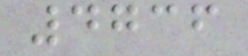4736
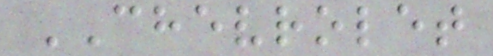CHEVROLET
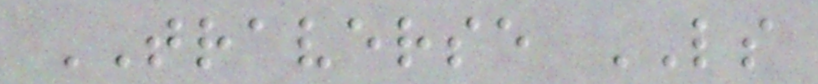TRAVERSE LS
